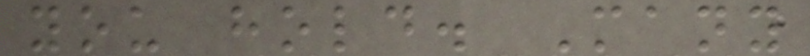you hold. Many
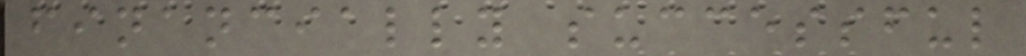financially successful
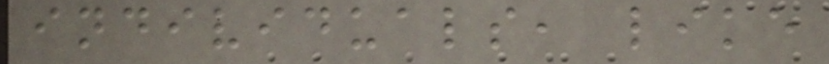individuals, like
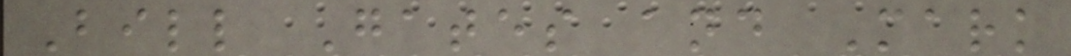Bill Gates and Mark
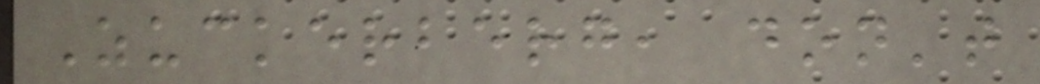Zuckerberg, don't
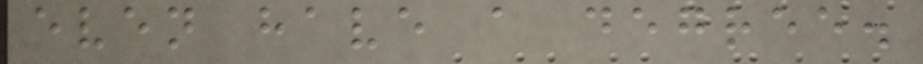even have a degree.
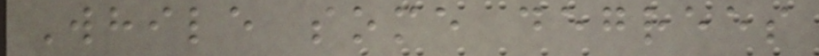While some degrees
